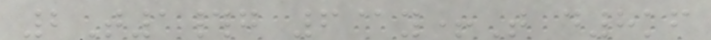2T1#g 6@y+T d8kf
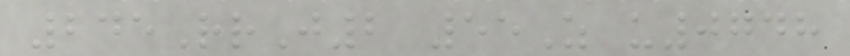245RrJ2 55Z u0748
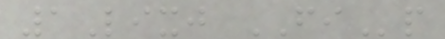1Lixj FIp
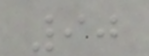90
